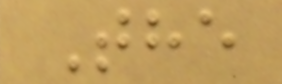The
